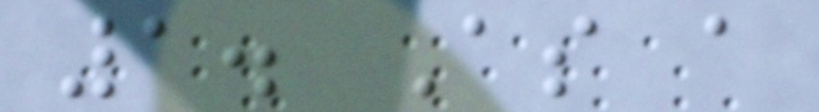1. As a
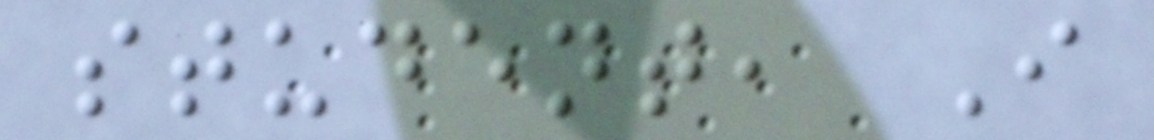student, I
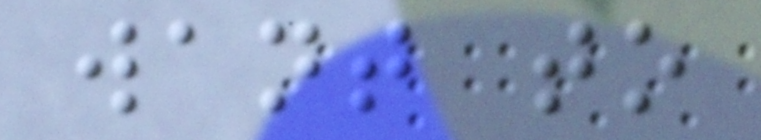want to
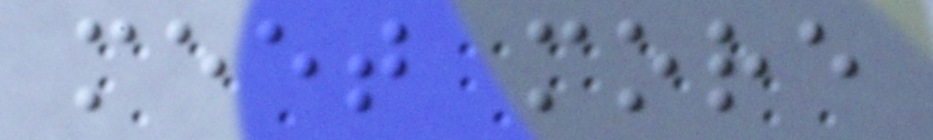meet more
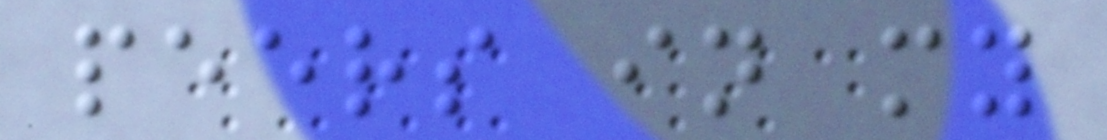peers in my
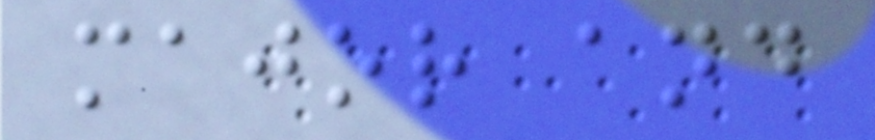major and
